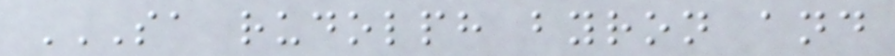SA RUDOLPH BYRON AND
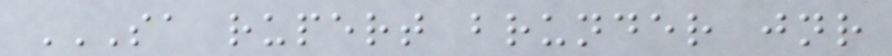SA RUPERT BRUNDER JNR
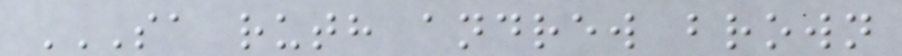SA RUTH ANDREW BROWN
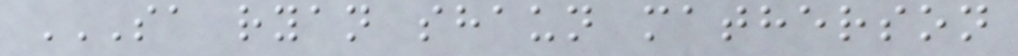SA RYAN SHAUN MATHERSON
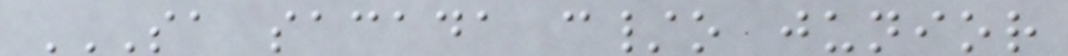SA SACADA C/O JUNIOR
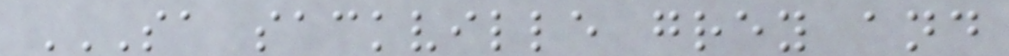SA SACKVILLE GREY AND
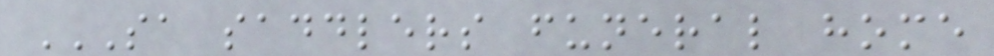SA SADDLERS FUNERAL HOME
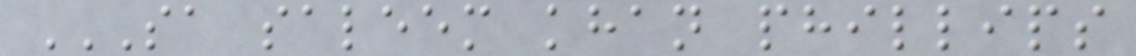SA SALEEM KHAN PHILLIPS
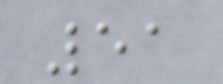51
